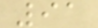91
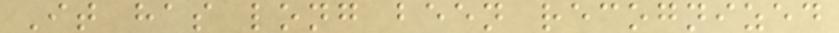It has long been recognized
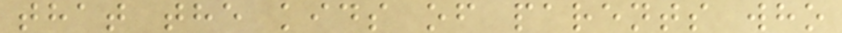that the kids of parents who
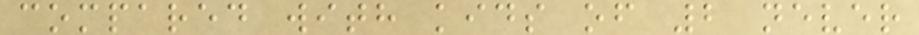compared with kids of 2 never
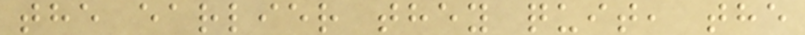the earlier they quit, the
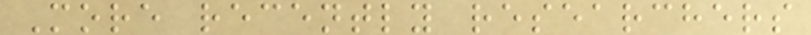More recently researchers
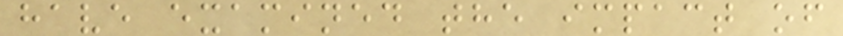have examined the impact of
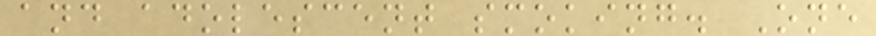and adolescent smoking. One
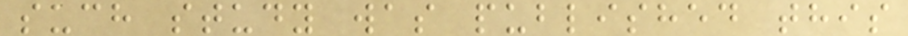such study was published this
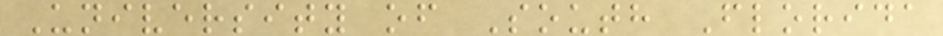University of South Florida
